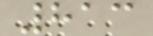813
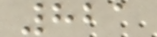821
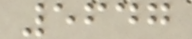5647
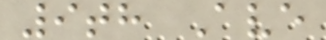9th Ave
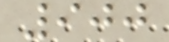900
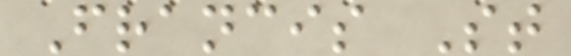Francis St
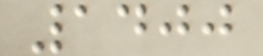1400
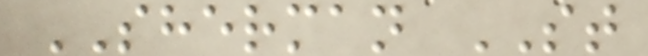SHERMAN ST
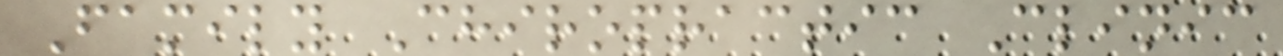Family Chiropractic Clinic
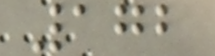172
